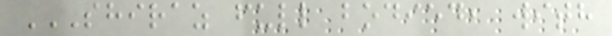SHIRAZ FULL BODIED, WITH
